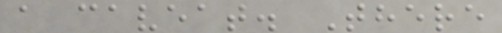a caveat. There
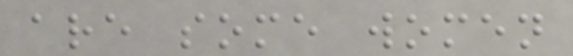are some women
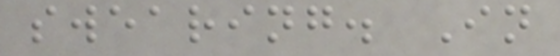swearing. In
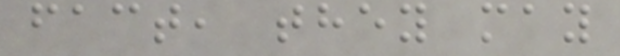fact, they may
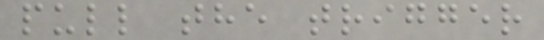pull the trigger
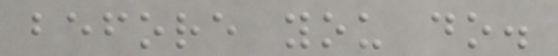before you do.
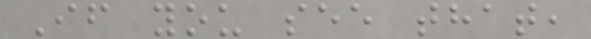If you see that,
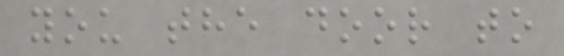you the door to
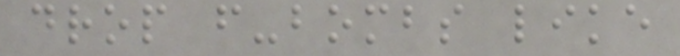drop f-bombs like
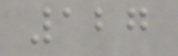127
